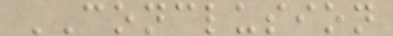CONCLUSION
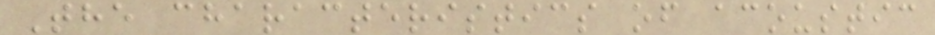The characteristics of acoustic
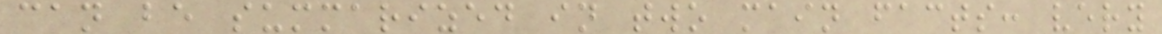can be summarized in two main facts: very
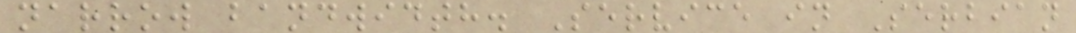narrow bandwidth. Service in Serbian
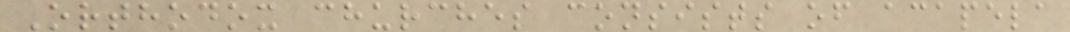Orthodox churches consists of acapela
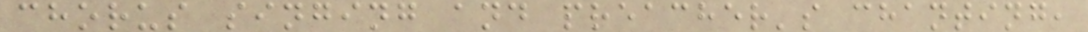chorus singing and preacher's chanting,
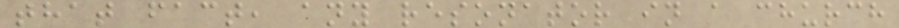that fact, any resonator in a church
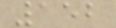152
